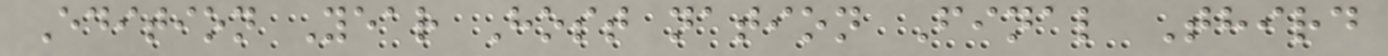Edition Year Host nation Final Third
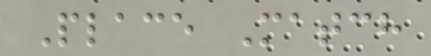Place Match
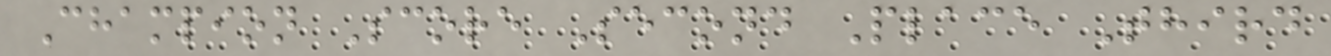Champion Score Second Place Third
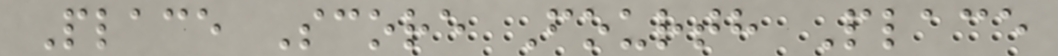Place Score Fourth Place
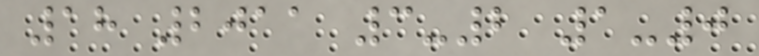18 2011 3-2 1-0
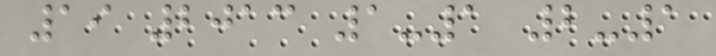19 2013 1-1 2-1
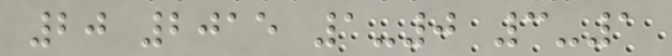20 2015 1-0 3-1
